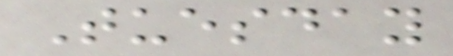Tuesday
